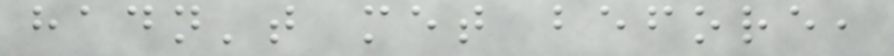hadn't met before,
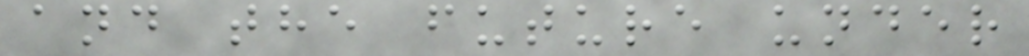and the future under
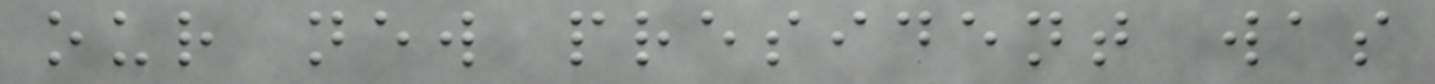our new president was
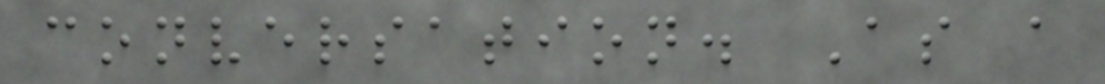conversation. As a
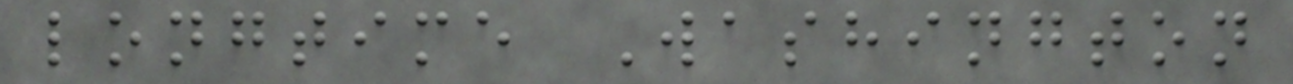longtime Washington
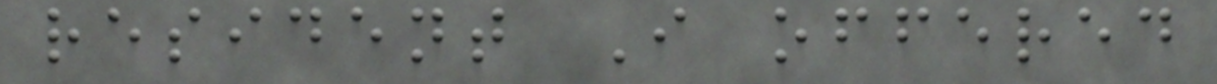resident I offered
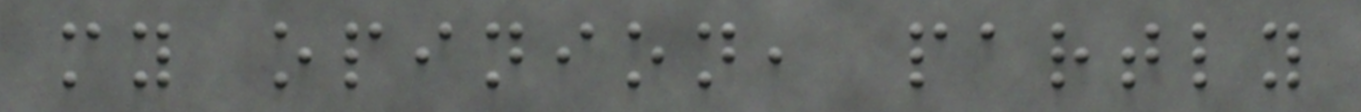my opinion, partly
